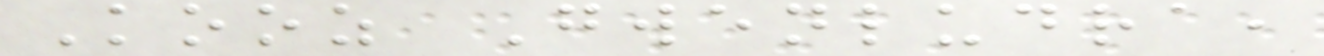Kooz Gwenludra,
